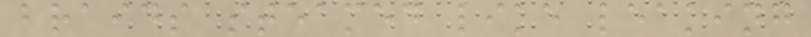braids steamed like leaking
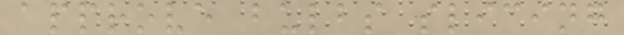approve bulbs slicing
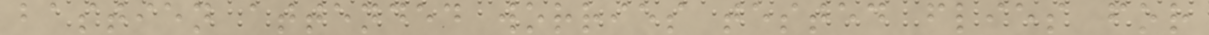bastien attended worries tested flies for
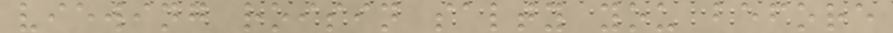viewing roisin salty you before
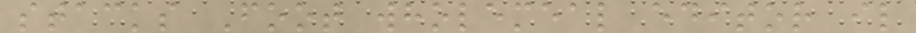stacks Foot wholemeal editor il
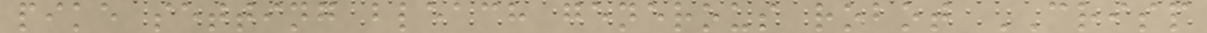pike setting bleach generous robot CRISP
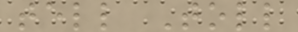tell Toll
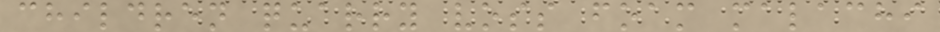children quarry voss foam malachi
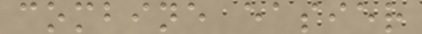combine easier
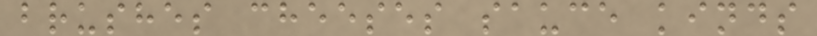brushes cheeses sauce kinds
